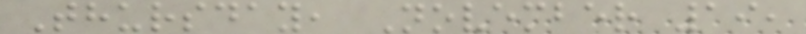Thursday, November 19,
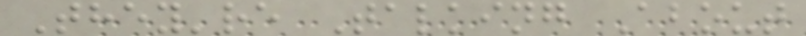They're Talking About
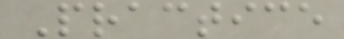Practice
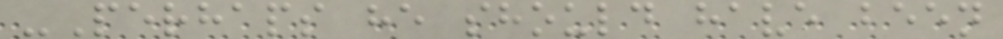-Perhaps he should have been
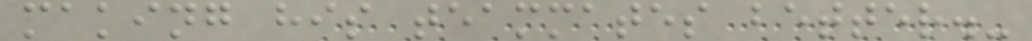making his teammates better.-
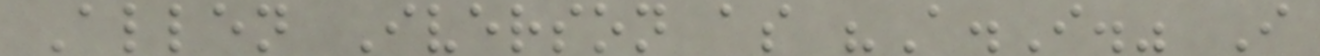Allen Iverson as "A.I." I
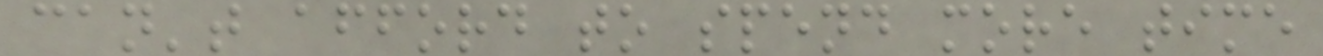can't afford to spend more time
